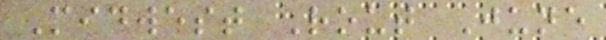Midwest Rout June
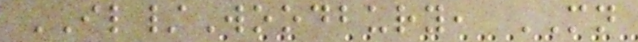IL/Woodbury, MN
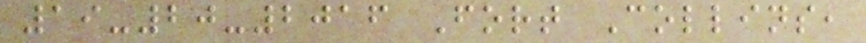19-20-2016 Fort Collins,
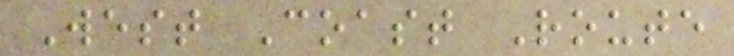West Coast Route
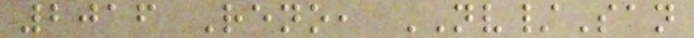2016 Reno, NV/San
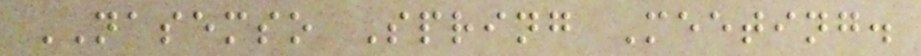NASEMSO Spring Meeting.
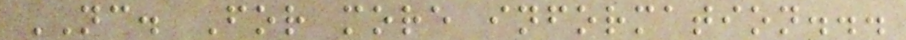NC. For more information...
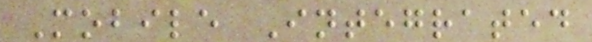Mobile Integrated
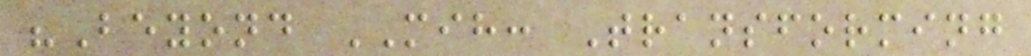"Beyond MIH: Transforming
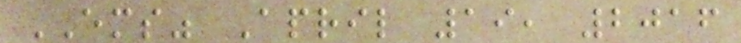EMS" April 19, 2016
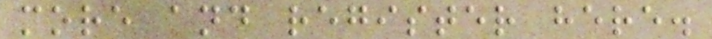more and register here.
